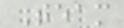Team
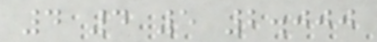4 4 5 2.000
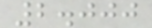2.000
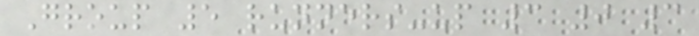Group 5 runners-up 3 0 3
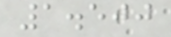1.500
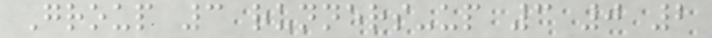Group 3 runners-up 3 0 2
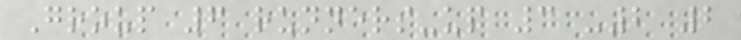Group 6 runners-up 3 -2 2
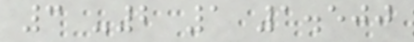3 -2 1 1.500
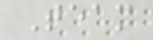Team
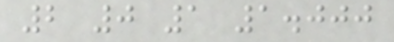2 0 1 1.000
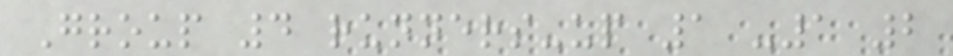Group 4 runners-up 1 -1 2
